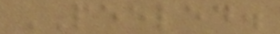PEELED.
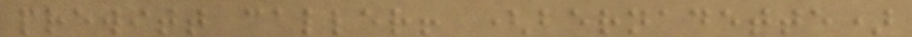prewitt caller! (bernadette)
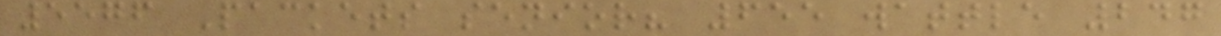5576 Packets senior? 655 wattle 247
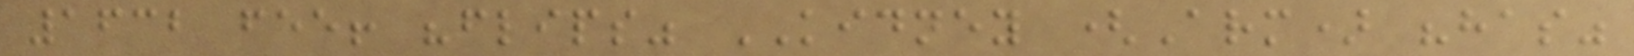1632 fee! "flips" KIDNEY (Arm) "has"
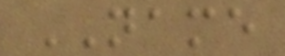NAME
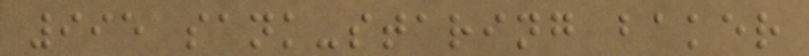995 sank-staring baker
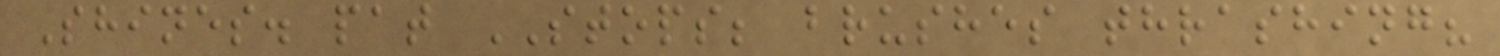Shines. pat STOPS; brushes thrashing?
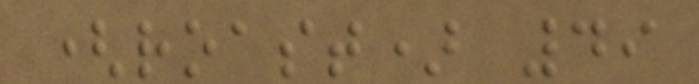(roast) 49
